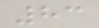83
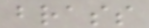brass
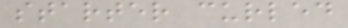starter curled
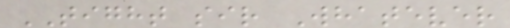TIGHT sir Whatever
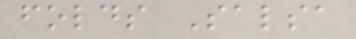folds Salsa
